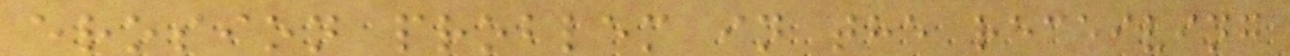erosion problem in the receiving
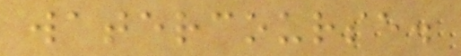watercourse.
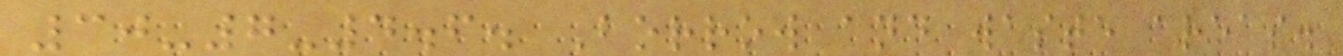30-7-4.6. Borrow and waste areas.
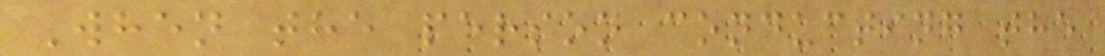When the person conducting the
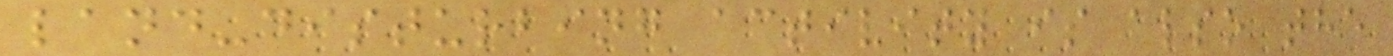land-disturbing activity is also the
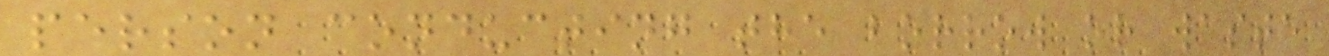person conducting the borrow or waste
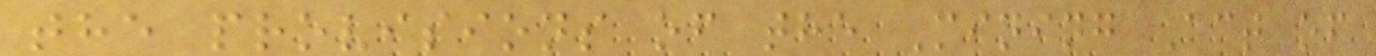the provisions of the Mining Act of
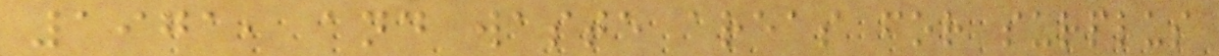1971, and waste areas for surplus
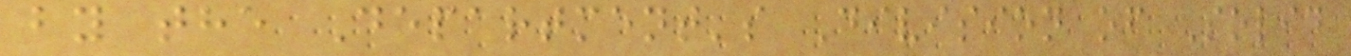by the Department's Division of Solid
